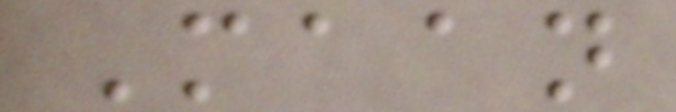Maan
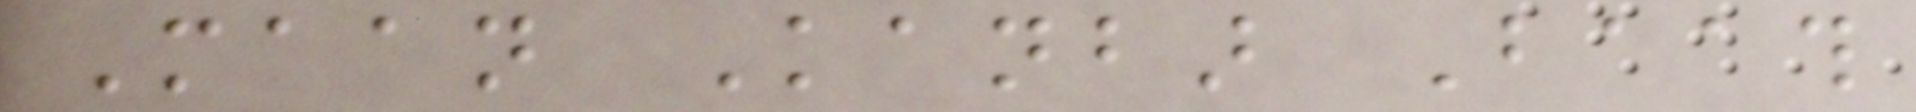Maan Kanbar Baath
